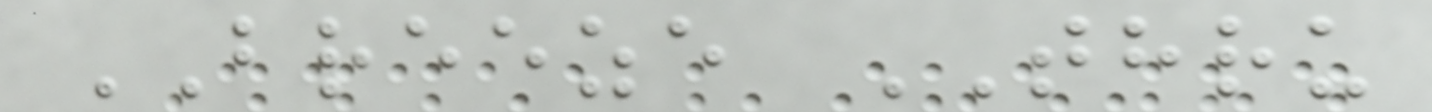BREEZE THRU
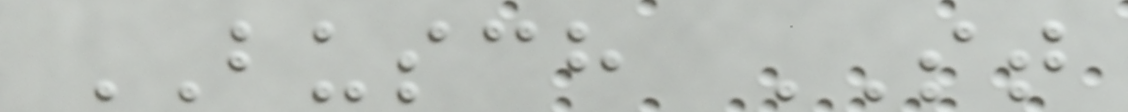BUSCH ST
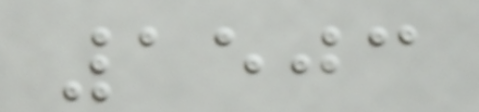1503
